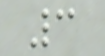3
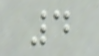4
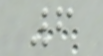6
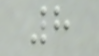8
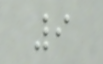9
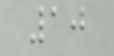10
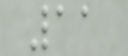11
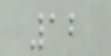12
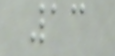13
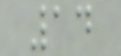14
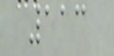113
